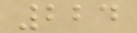224
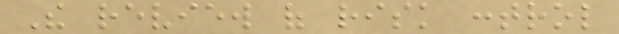The review of risk control
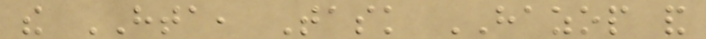the HTA, Task HAZOP and
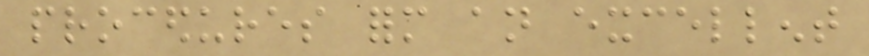procedures form an excellent
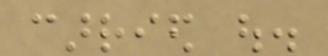carried out.
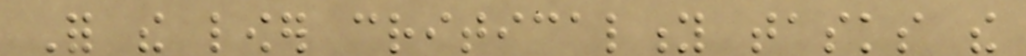For the lower criticality tasks the
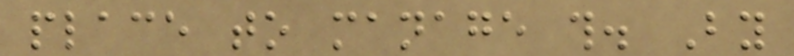place to manage this. By
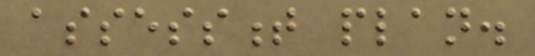assessment plan.
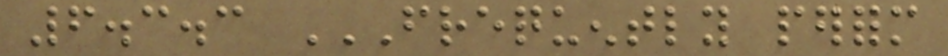6.3.3 FREQUENTLY PERFORM
